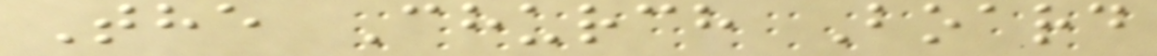The Church Board
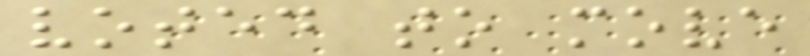voted to move
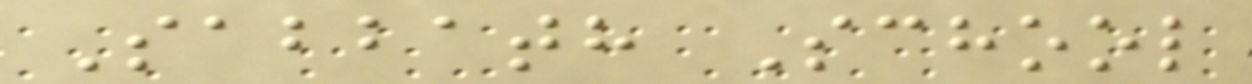Sabbath School
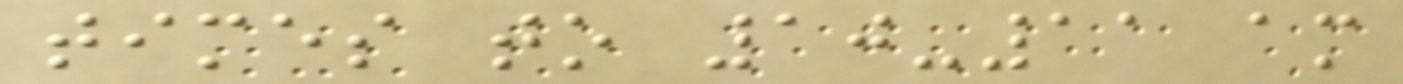times to 10-11 am
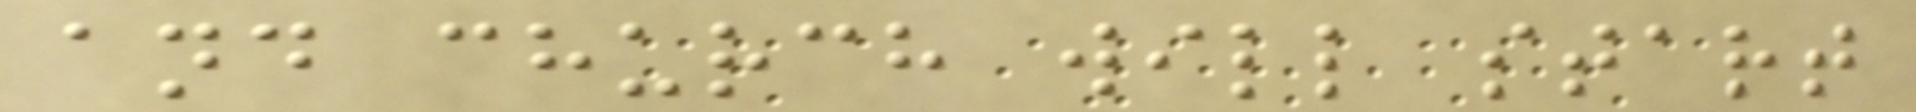and church will start
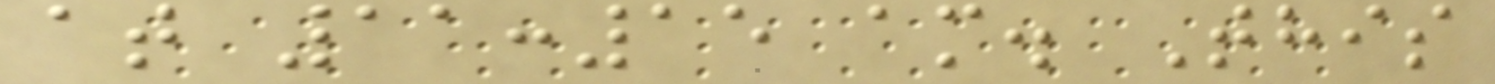at 11:15 am. This
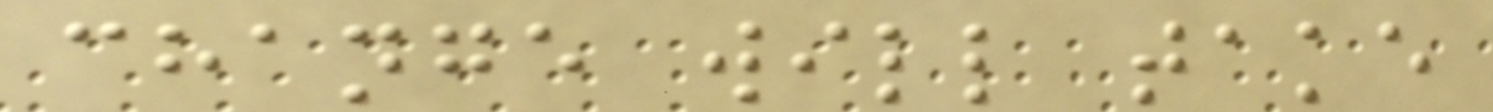change will take
